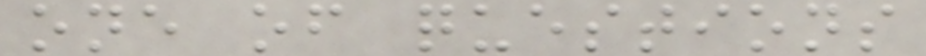one of questions
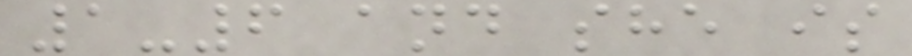1-6 and she is
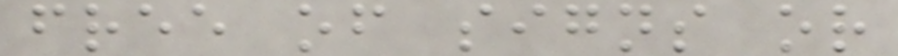free of signs or
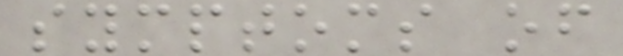symptoms of
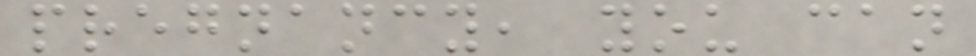pregnancy, you can
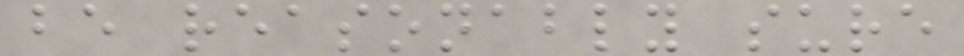be reasonably sure
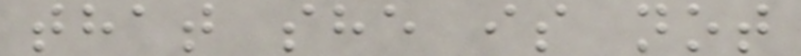that she is not
